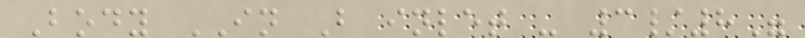Body IN B inlet - 3/8"
